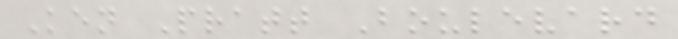Ken Pratt Boulevard
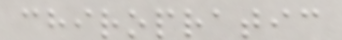chiropratic
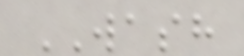WASH
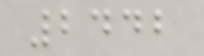2442
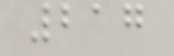217
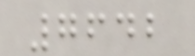7642
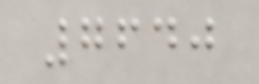7640
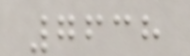7638
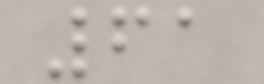61
